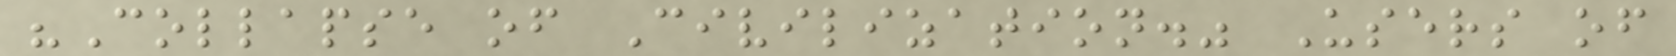"Collapse of Civilization." Users of
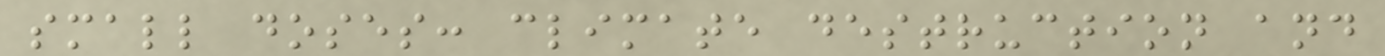small doses: climate destruction and
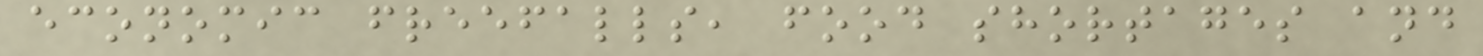economic freefalls, food shortages and
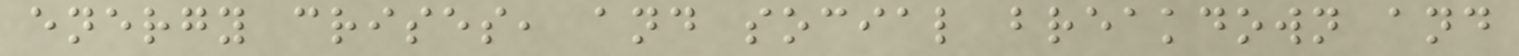energy crises, and social breakdown and
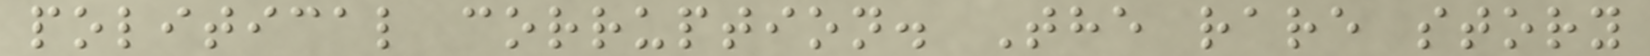political corruption. The rare story
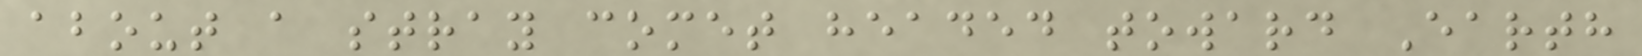about a stray comet headed toward Earth
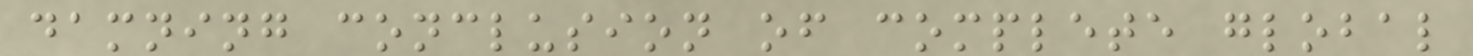damning conclusion of complete global
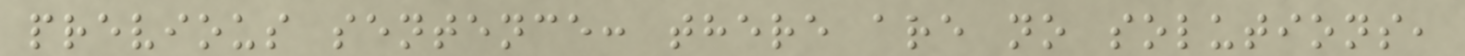previous sentence: there are no solutions,
